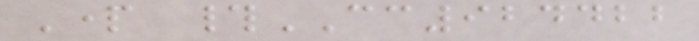Part #CC924422
